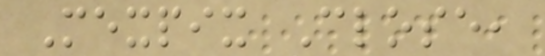Mexpix Close,
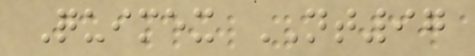Quimex NT97
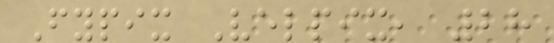Fypix Velpix, 28
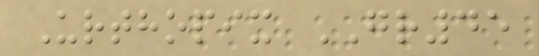Urthopix GR45
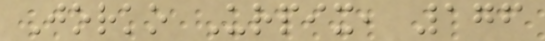Jorko Urpix, 176
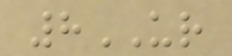8UR
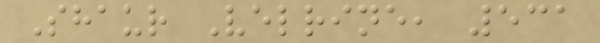Shaur Velrine, 531
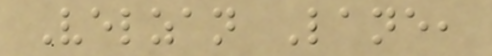Velzan Lane,
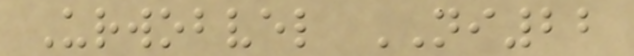Urwobvel NI22
